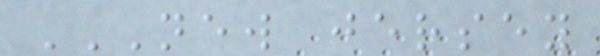NEW JERSEY
